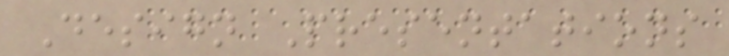Design Presentations
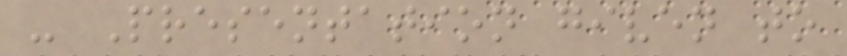- Presentation given to
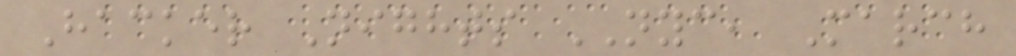Hacker Nights NYC, March
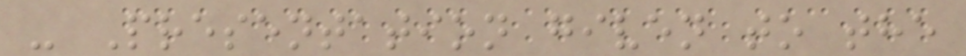- Presentation given to the
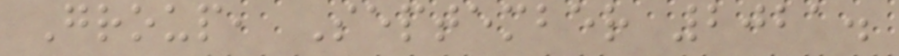Group, September 2021.
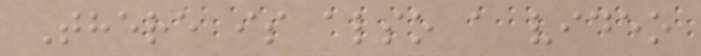There is also a video
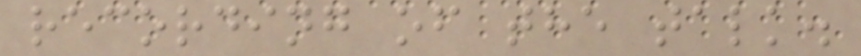recording of the talk.
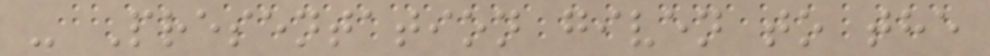- Presentation given to the
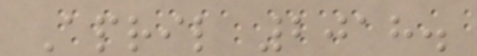April 2018.
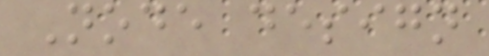Node design
